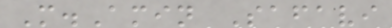M.Amin Safavi
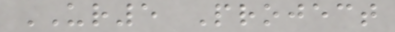UR5 Project
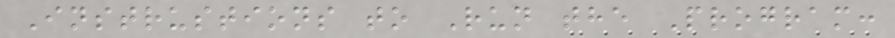Instrustions to Run the Program:
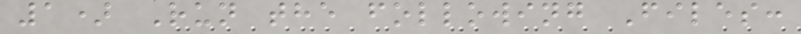1) Run the following Files:
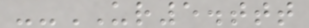--UR5.ttt
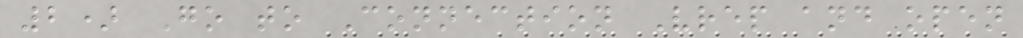2) Go to Connection Vrep and open
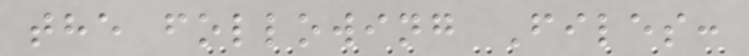the following Files:
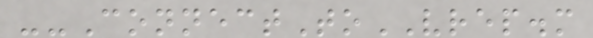--ConnectToVREP.m
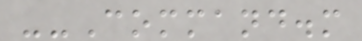--Command.m
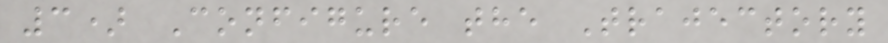3) Configure the Trajectory
